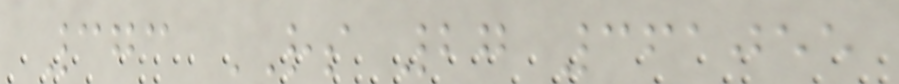373 RS 27 361055
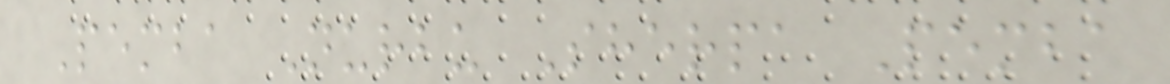Pemba Nurbu Sherpa Pemba
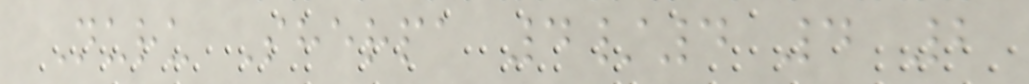Nuru Sherpa 4/4 4 2
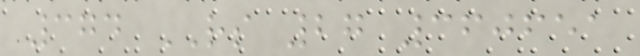374 RS 27 360651
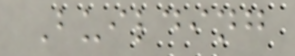Building
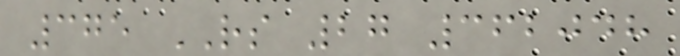375 RS 27 362048
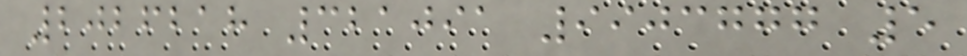2026218 321091 9903777 5
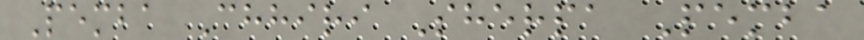Pemba Chhiri Sherpa Pemba
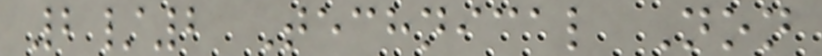2/2 Technical Non
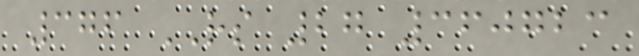376 RS 27 360723
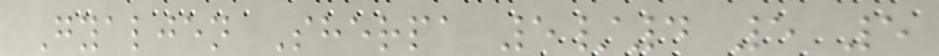Gyaljen Sherpa 5/4 5 5
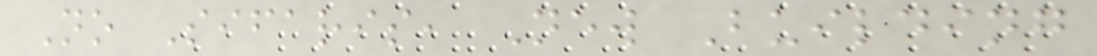No Sifaris, New Building
